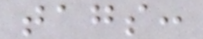tags:
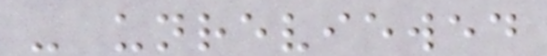- unreviewed
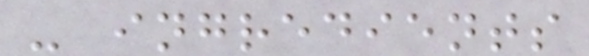- ingredients
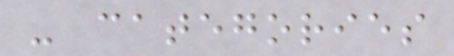- categories
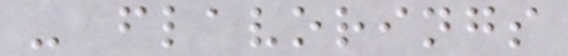- flavorings
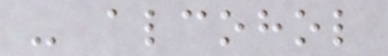- alcohol
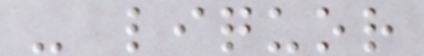- liquor
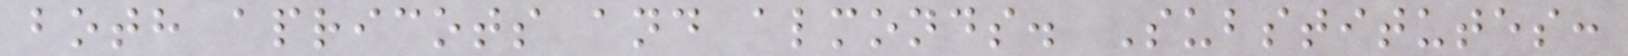both apricots and almonds. Substitutes:
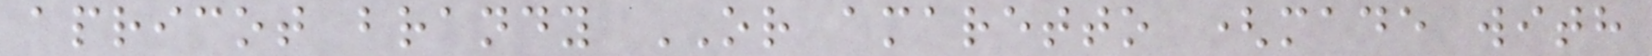apricot brandy OR amaretto (made with
